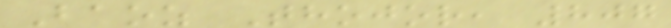Baoz Thojor, 807
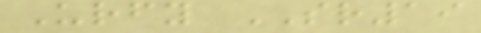Urfy SR19
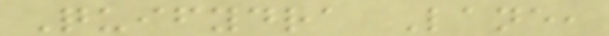Quifydra Lane,
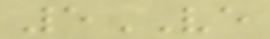5VE
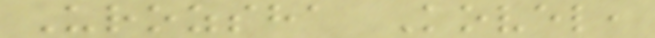Urozsha Kovel,
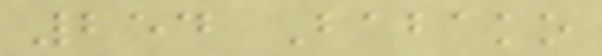254 Babako
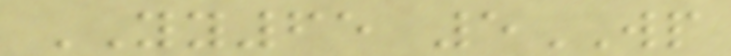YY65 5WP
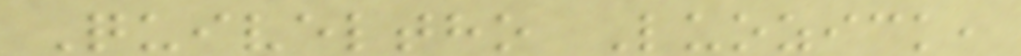Quiveltho Luozick,
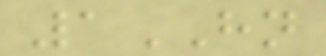1HN
